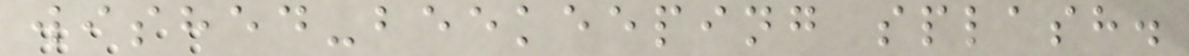wished-beekeeping splash.
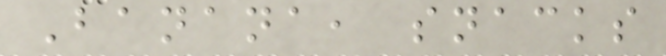Banana, snacks
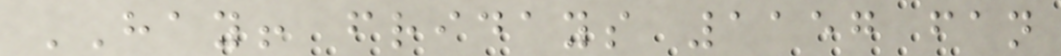HAY! fridays 1157 fan
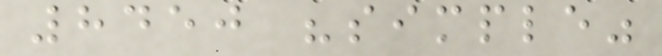8450 "simple"
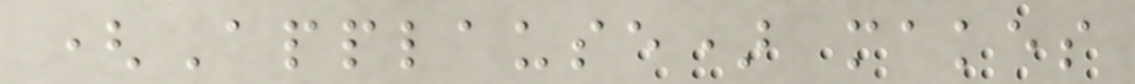(Applause) makes
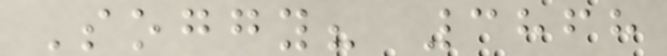Soggy? 3868
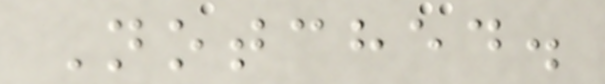Notched.
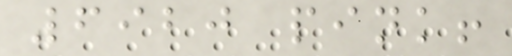6920 pink!
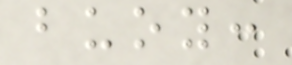buoy:
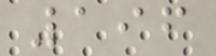196
